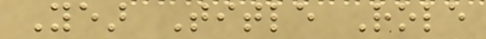Year Title Role
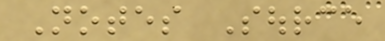Notes Source
